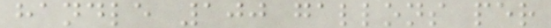handle 100 gallons per
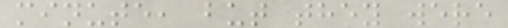minute, but they were
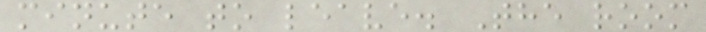minute to leave. The room
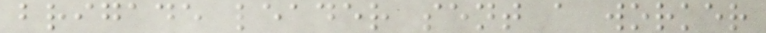brigade leader sent a worker
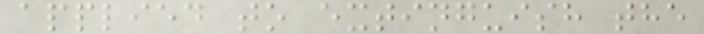applied to extinguish the
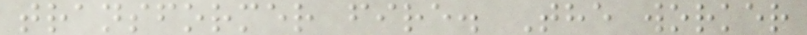transformer fire. The worker
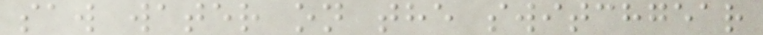saw water on the switchgear
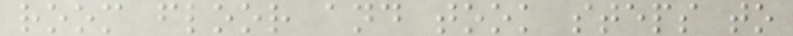room floor and took steps to
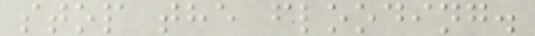stop the flooding.
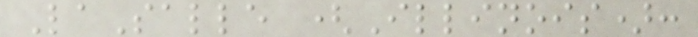LaSalle (Illinois):
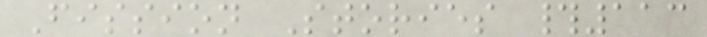Fission Stories #113
